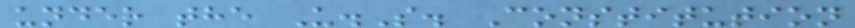under the U.S. Constitution
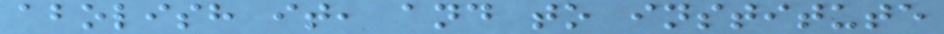abolish it, and to institute
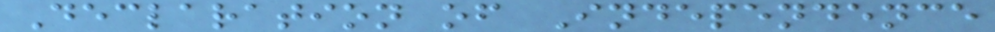Declaration of Independence
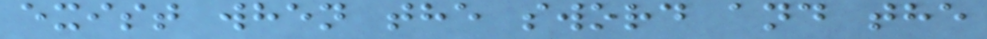exist when the sword and the
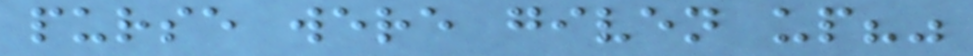purse were given up?"
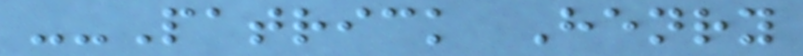--Patrick Henry
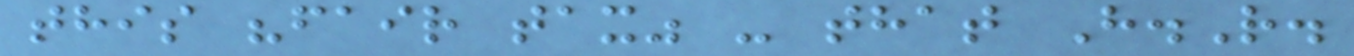this "fair tax" - that H.R.
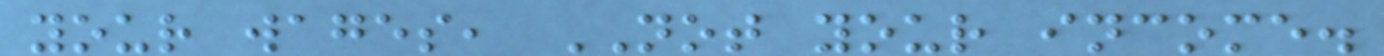your wages, NOT your income.
